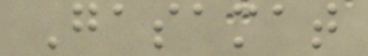Gasamat
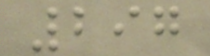297
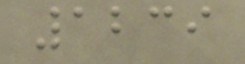1239
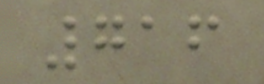716
